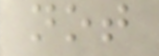not
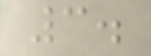3.
